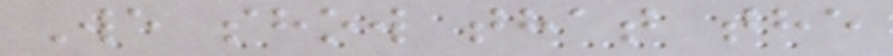We show that the
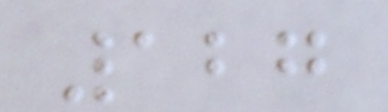127
